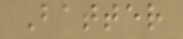Batter
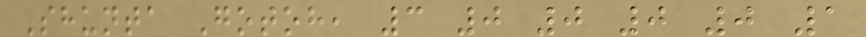Shunta Gotoh, 3 0 0 0 0 1
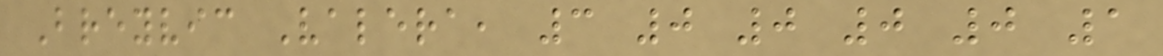Breyvic Valera, 3 0 0 0 0 1
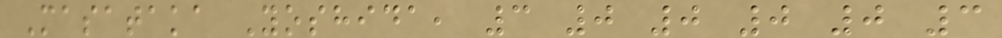Masataka Yoshida, 3 0 0 0 0 3
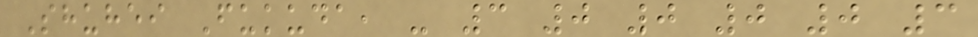Shuhei Fukuda, - 3 0 0 0 0 3
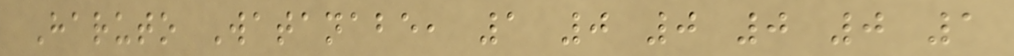Haruto Watanabe, 1 0 0 0 0 1
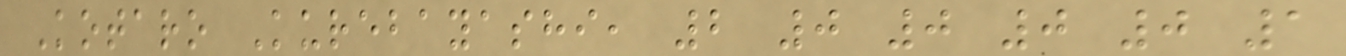Kotaro Kurebayashi, 2 0 0 0 0 1
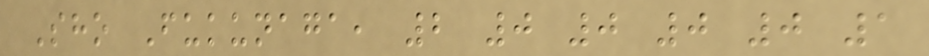Sho Fukunaga, 2 0 0 0 0 1
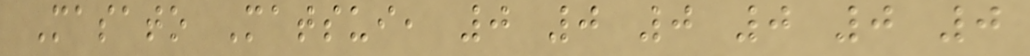Masato Matsui, 0 0 0 0 0 0
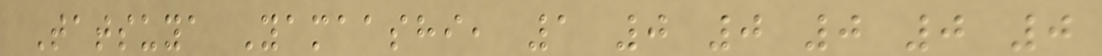Tatsuya Yamaashi, 1 0 0 0 0 0
